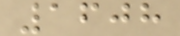1608
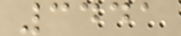3441
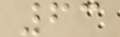63
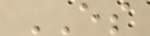ES
